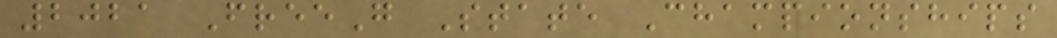2021 FreeG State Championships
